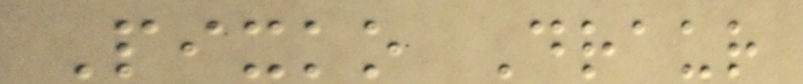Pixko Draur
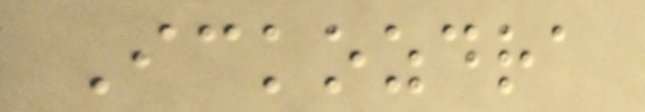Ickozdra
